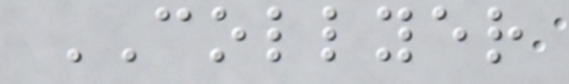COLLYER
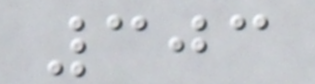303
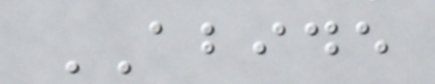ABIDE
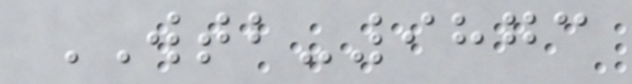WTB-9873
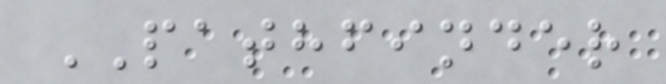PATHFINDER
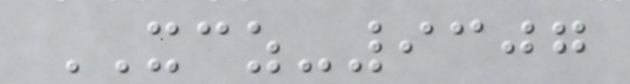XCZ-9307
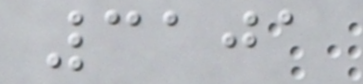3101
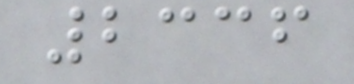2336
